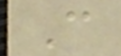C
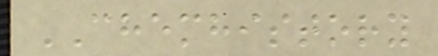CHEMHISTORY
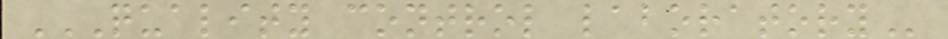QUALITY CONTROL LABORATORY
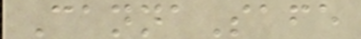CannaSafe
